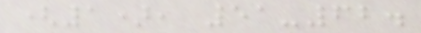(1), 51-62.
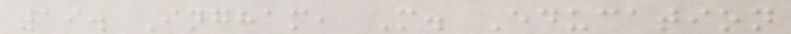19. Ingham, M. Education
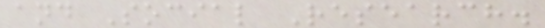and Social Research.
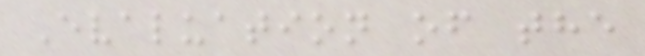Evaluation of the
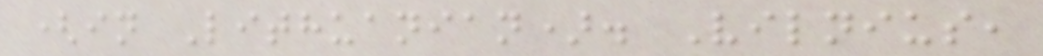(in Lithuanian). Vilnius,
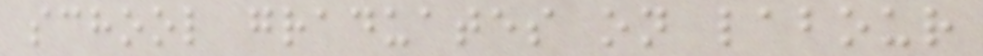school graduates on labour
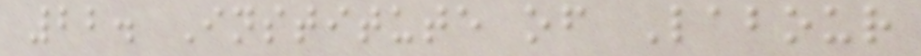22. Institute of Labour
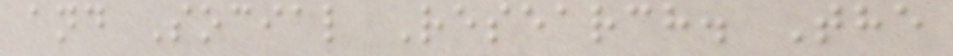and Social Research. The
